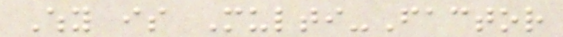Why is Multi-Factor
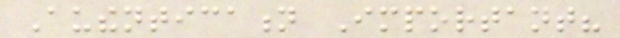Authentication Important?
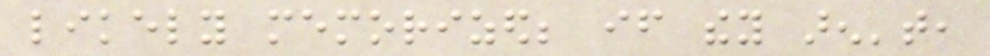likely memorized; if they aren't,
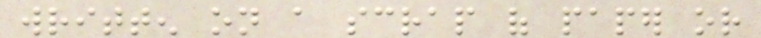written on a scrap of paper or
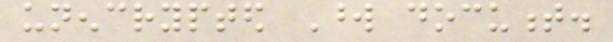unencrypted Word document.
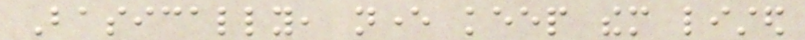Basically, never keep them listed
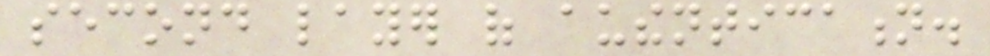second layer of authentication.
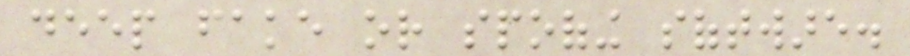deep fake or spoofing software.
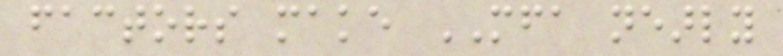factors make MFA nearly
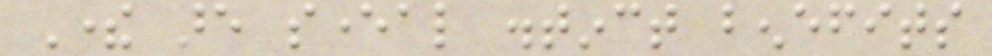There are several distinct benefits
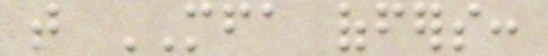that MFA offers:
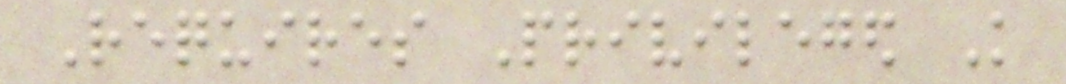Requires Privileged Knowledge
